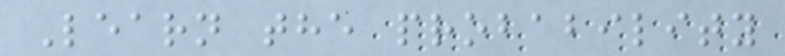Learn the probability
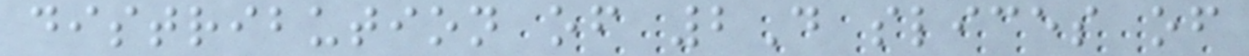distribution of 2D slices of
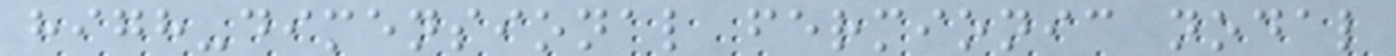high-dimensional fermionic nodal
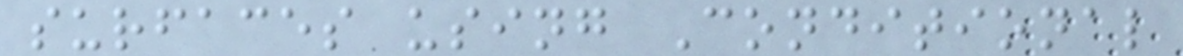surfaces using Conditional
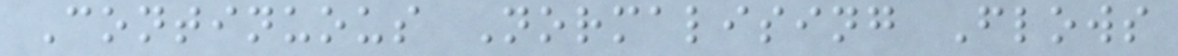Continuous Normalising Flows
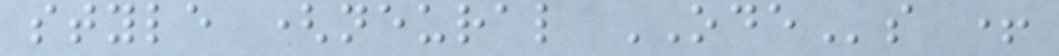style (neural ODEs +
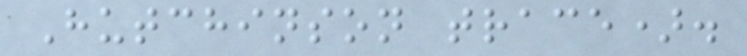Hutchinson trace).
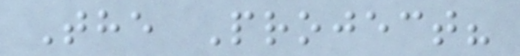The Project?
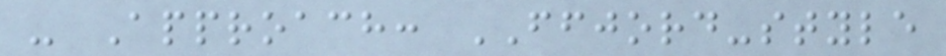- Approach: FFJORD-style
